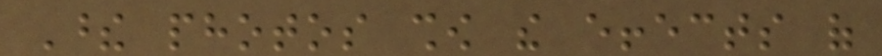These photos show the effects of
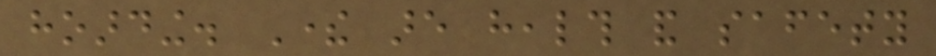hoarding. There are health and safety
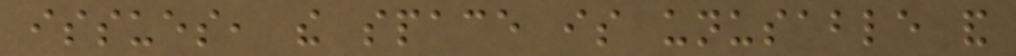issues, the space is unusable and
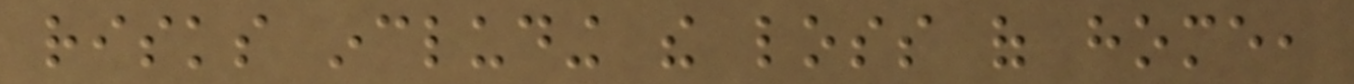risks including the loss of home,
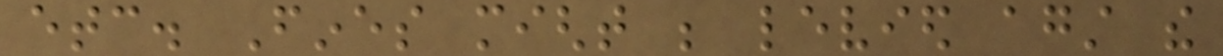etc. Fines might be levied against the
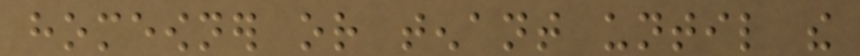homeowner or tenant until the
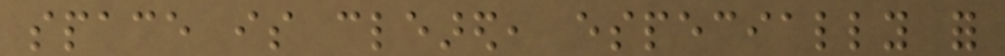space is cleared, especially for
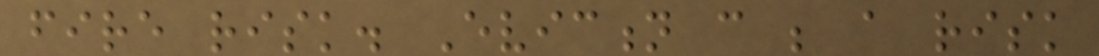fire risk. Eviction can be a risk
